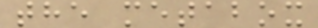the metabox
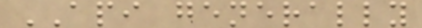API generally
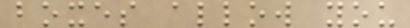boxes allow you
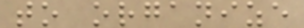to organize
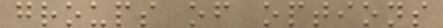groups of options
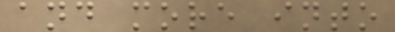and more into
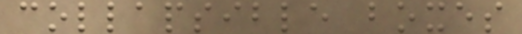collapsible boxes
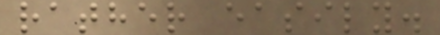rather easily.
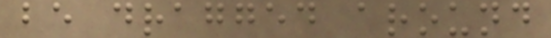be dragged around
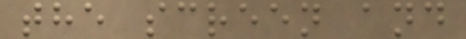the screen and
